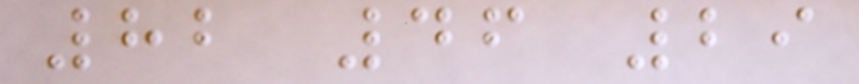82 46 29
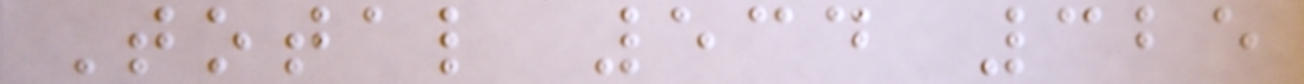Total 534 325
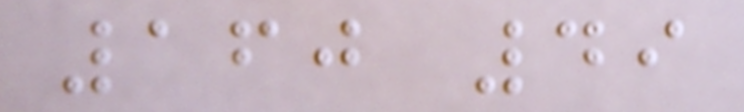160 49
